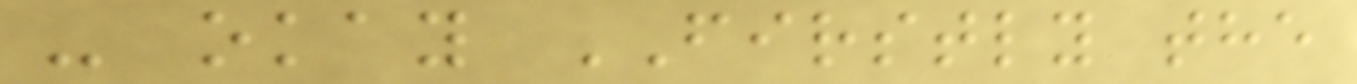- okay FIRSTLY the
